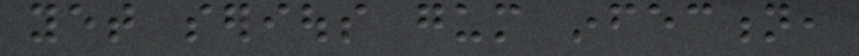yet serious gum infection,
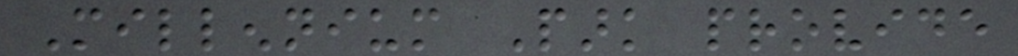Millennium Park provide
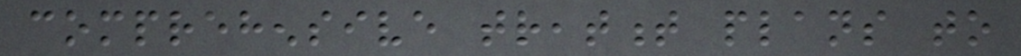comprehensive treatment plans to
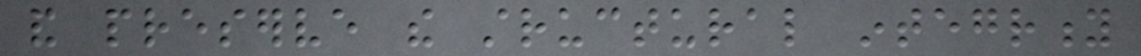and preserve the structural integrity
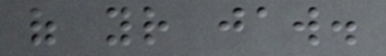of your jaw.
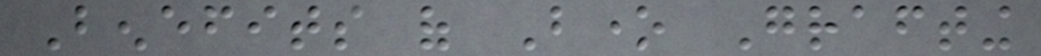Benefits of Bone Grafting
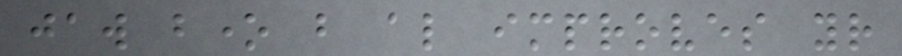jaw bone but also improves your
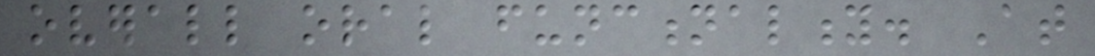overall oral functionality. At
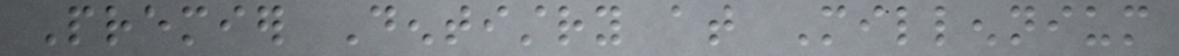Premier Dentistry at Millennium
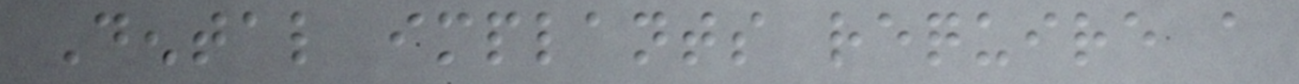Dental implants require a
